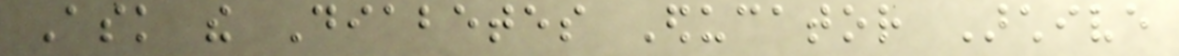Ask the Diabetes Educator Archive
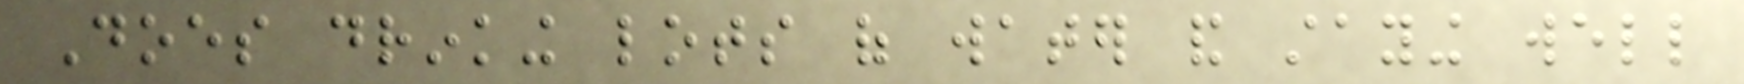Does drinking lots of water and staying well
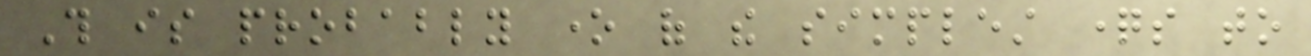This is probably one of the simplest questions to
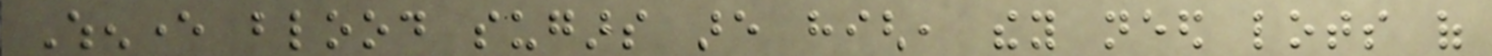Whenever blood sugars are high, they need lots of
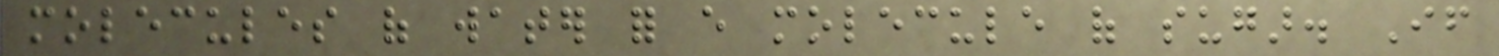molecules of water for every molecule of sugar. If
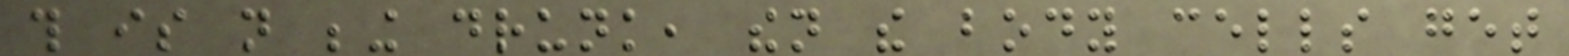this is not being drunk, then the body cells get
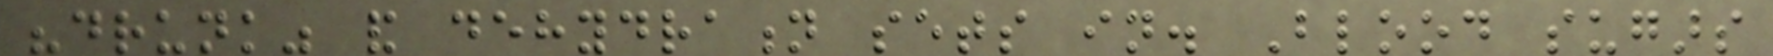"drunk" and dehydration sets in. Blood sugars
